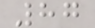87
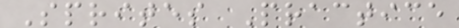Sprites Practice
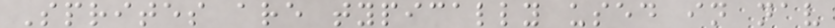Sprites are typically used in nav
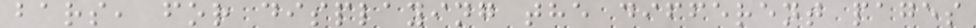bars, for displaying the different pages
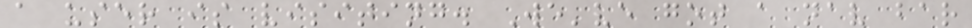a user is visiting. We've got a nav bar
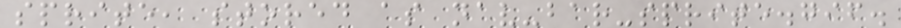sprite, stored as nav-bar-sprite.gif.
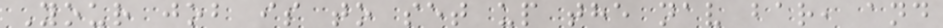Your job is to set up the nav bar, and
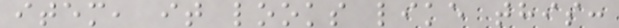item, it looks like this:
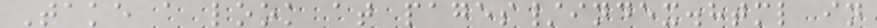Take a look at pages/index.html in
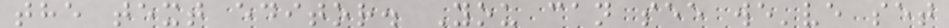the text editor. You can see we've set
